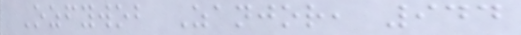Ozfywob Zanjor, 944
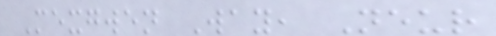Mexgwen Way, Neur
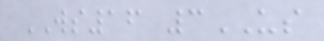WS16 3US
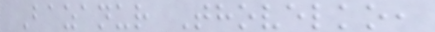Bazanur Thovelko,
